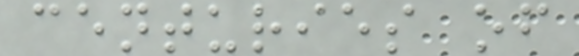centuries of
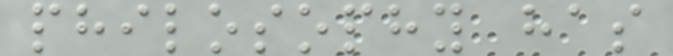philosophy has
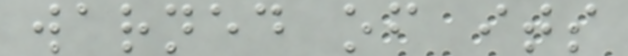warned of its
